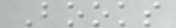Books
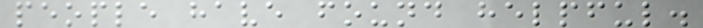people have found helpful.
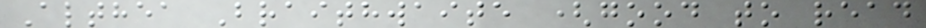Althea Braithwaite (good to read
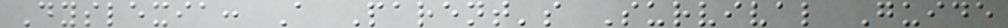Dyslexia: A Parent's Survival Guide
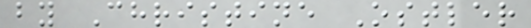by Christine Ostler
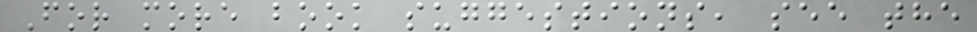For more book suggestions, see the
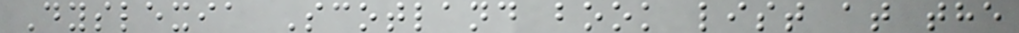Dyslexia Scotland book list at the
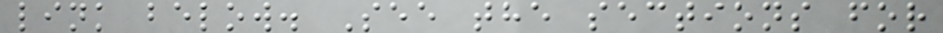link below. See the sections for
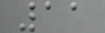11
